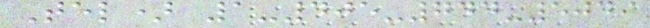Tel) 1-405-744-5049
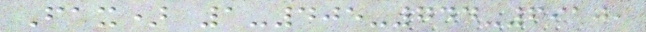Fax) 1-405-744-6910,
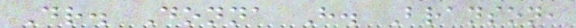Dr. Donna H. Branson,
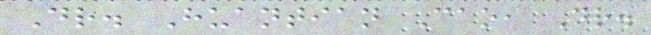Dr. Huantian Cao, Dr.
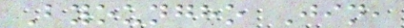Byoungho Jin,
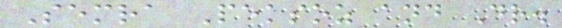Semra Peksoz and Dr.
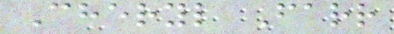Cheryl Farr
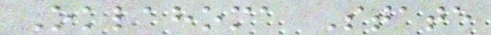Oklahoma State
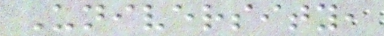University,
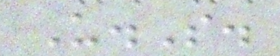U.S.
